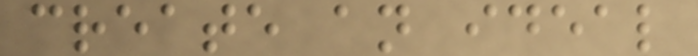create an ideal
